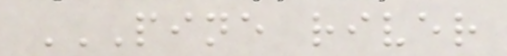PINE RIVER
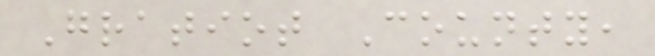Gratiot County,
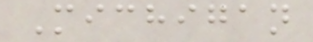Michigan
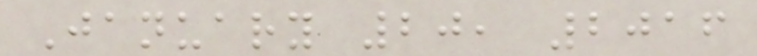January 20, 2016
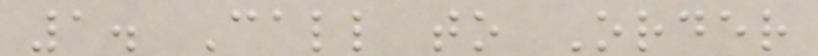1. Call to Order
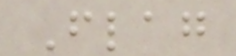Flag
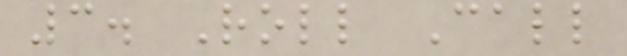3. Roll Call
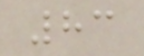83
